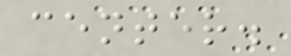center.
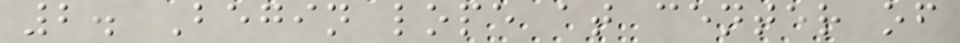2. Begin lope at center of
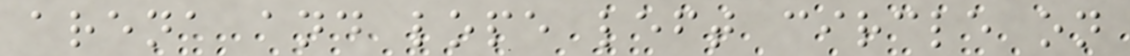arena and lope left circle on
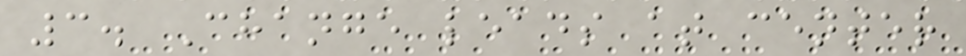3. Change leads at center
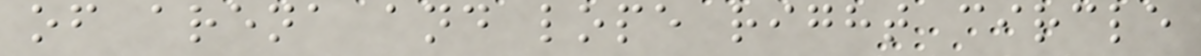of arena and lope right circle
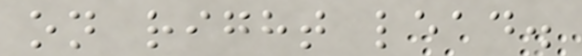on right lead.
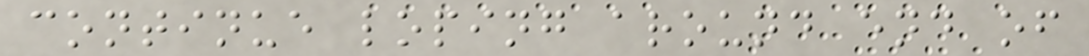continue loping around end of
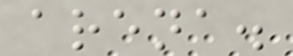arena.
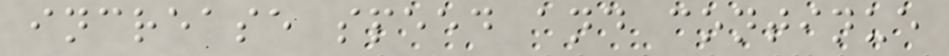increase speed and continue
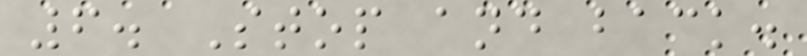6. Stop and back.
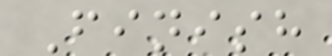Finish
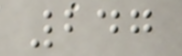247
